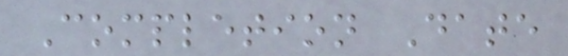Completion Date
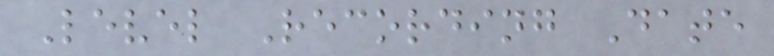Level Recording Date
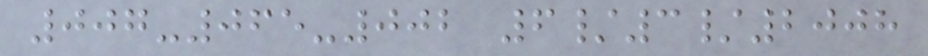007-065-002 6/3/2008
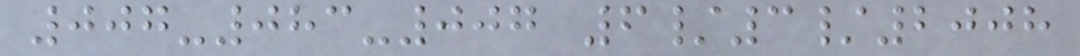007-083-007 6/3/2008
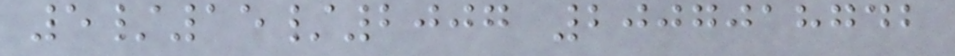5/15/2007 2007018742
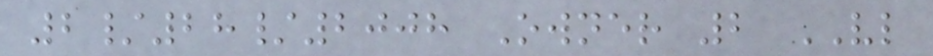2/28/2008 Owner 2 VL
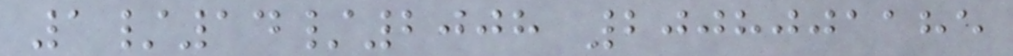1/14/2008 2008001185
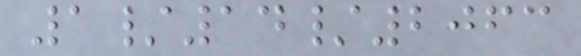1/14/2063
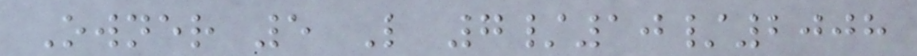Owner 5 L 7/10/2008
